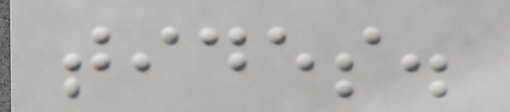tides.
